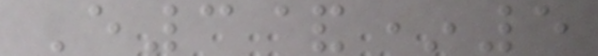E3&*5
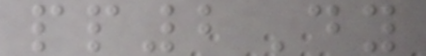pp2Dy
